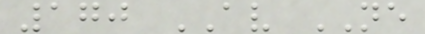170 AV NE
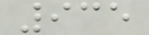935
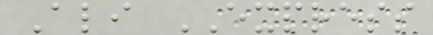Ali EXPRESS
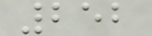252
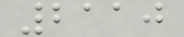2110
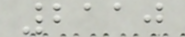2110
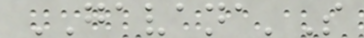GAVANA'S
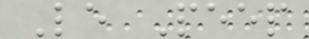Le Peep
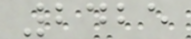2425
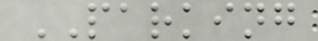PARKING
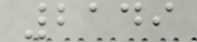2149
